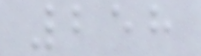258
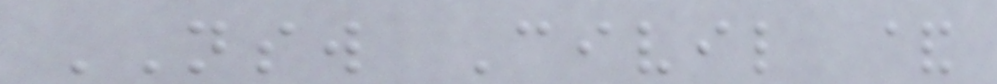NSW Civil &
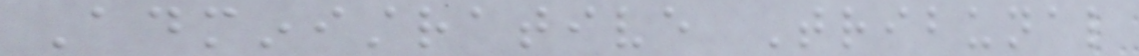Administrative Tribunal
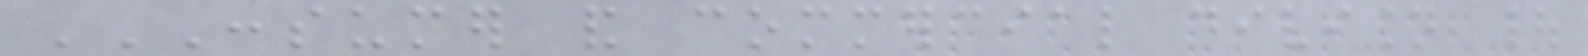CONSUMER AND COMMERCIAL DIVISION |
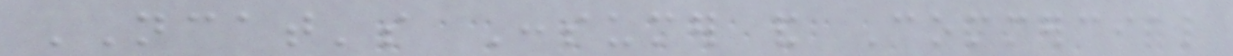NCAT's Consumer and Commercial
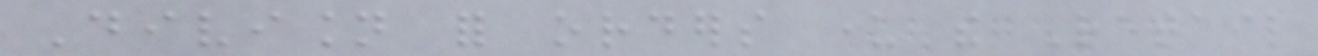Division for orders under the Retail
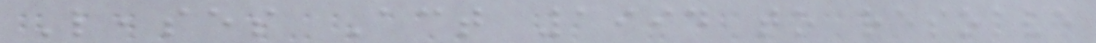Leases Act 1994 to resolve
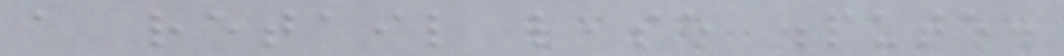a retail lease dispute.
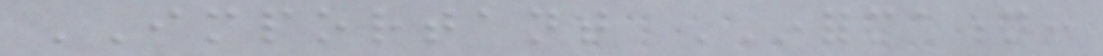IMPORTANT INFORMATION:
